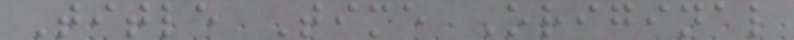Title Time Original
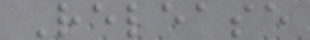Release
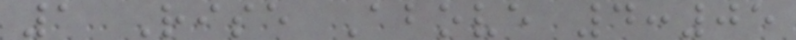1 Rise Above 4:05
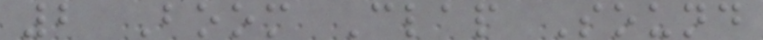2 Boom Clap Sound
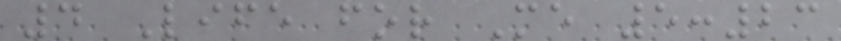4 Life for Me 5:23
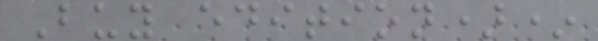Buy edition)*
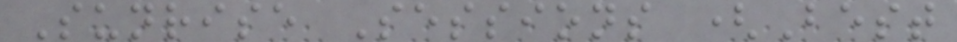Sunrise Sessions (Best
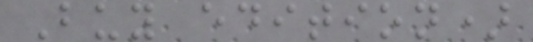Buy edition)
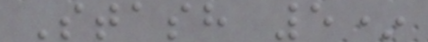Stash 5*
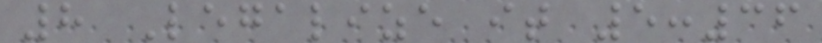8 Legalize it 5:36
